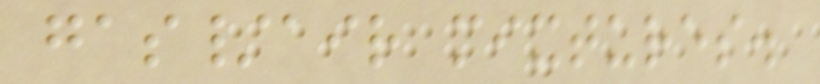gas/air mixtures.
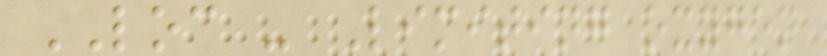LOC - Limiting oxygen
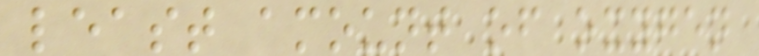least amount of oxygen
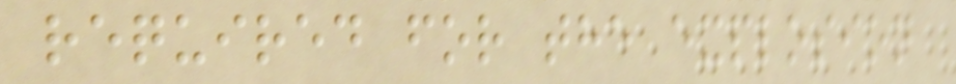required for the explosion
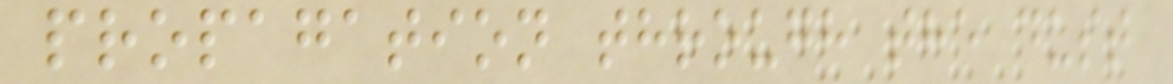propagation through the dust
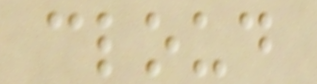cloud
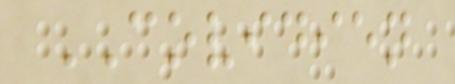COVIDIEN
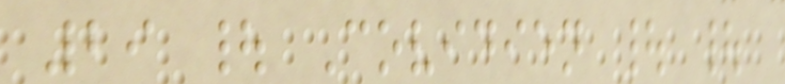29 | Covidien | |
